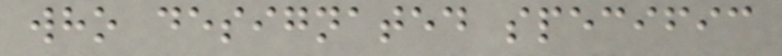who designated specific
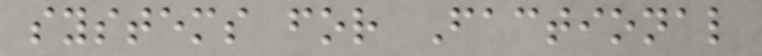systems for Factional
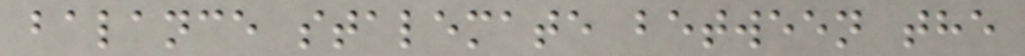balance stalemate between the
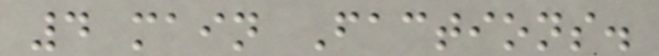4 main Factions.
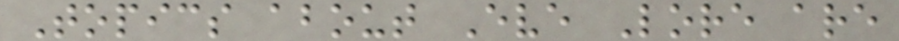Topics about Eve Lore are
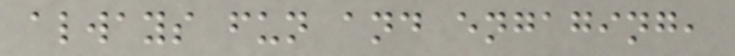always fun and engaging,
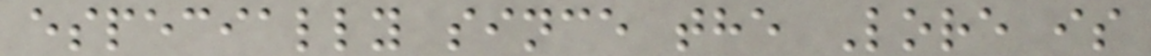especially since the Lore is
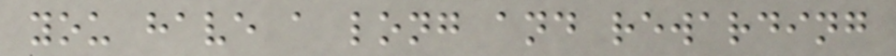you have a long and rewarding
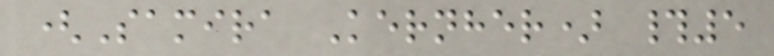(Samira Kernher) #5
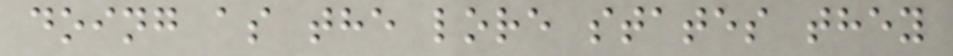doing as the lore states they
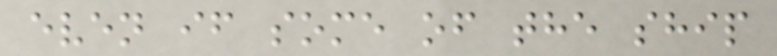even if some of the ship
